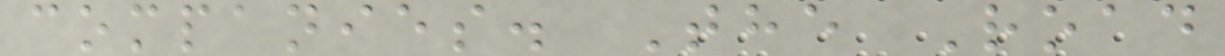companies. The Road
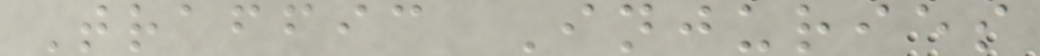Traffic Injuries
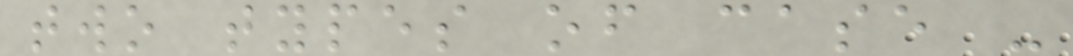two types of case -
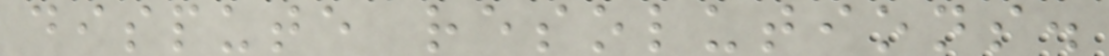dispute resolutions.
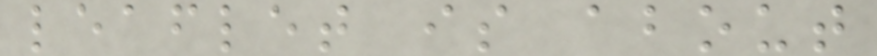leaflet is about
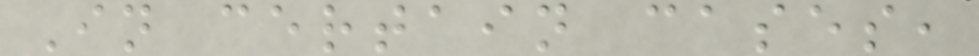In certain cases,
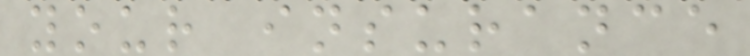your insurance
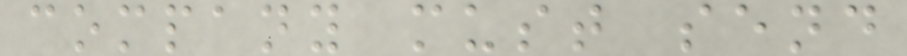company must send
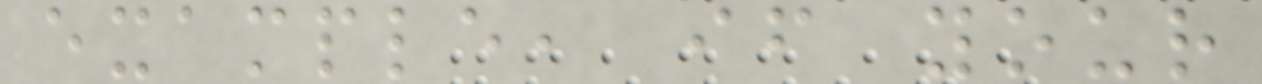example, if your
